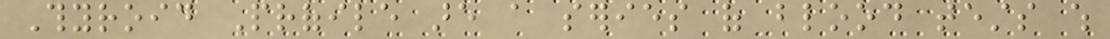Thyroid Profile are a series of blood tests which
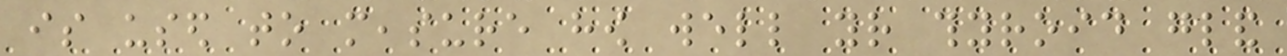is used to measure how well your thyroid gland
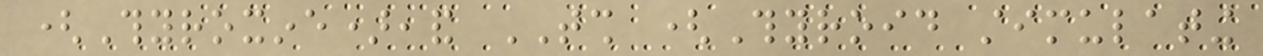(Thyroxine),and TSH (Thyroid stimulating
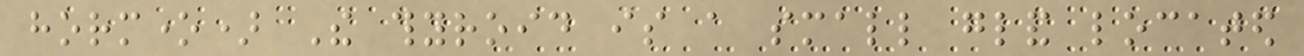hormone) The thyroid is a small gland located
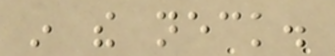in the neck.
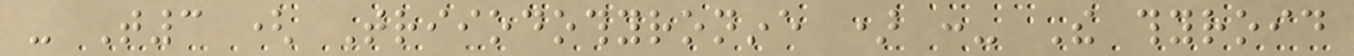- T3 ( Triiodothyronine ) :- The thyroid
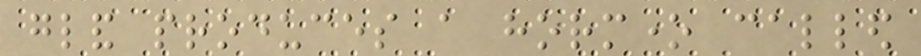gland produces a hormone called
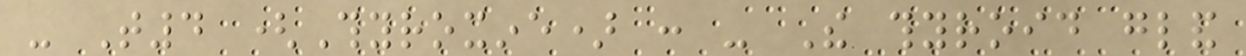- T4 (Thyroxine) : - The thyroid gland
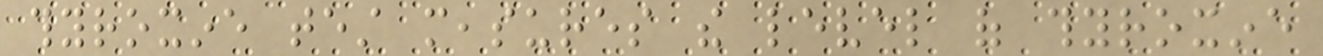thyroxine test measures the level of thyroxine
